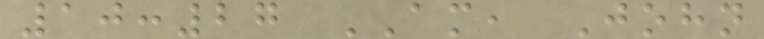10:27 AM, John
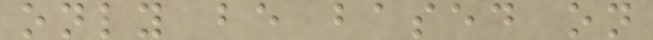only be based on
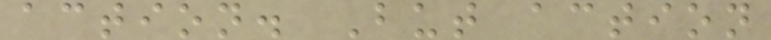action. But action
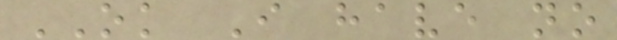OK I have no
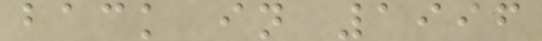back in 1996
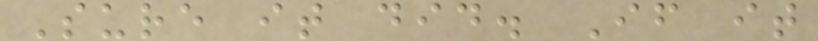Sure it did. If it
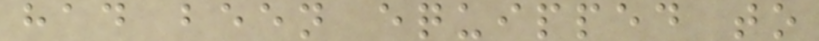had been equipped to
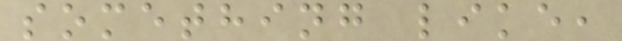something like,
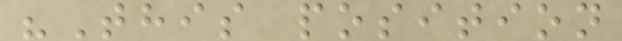"This position
